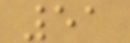51
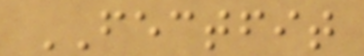FECTFIT
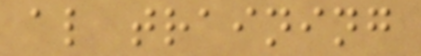al training
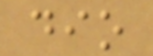dio
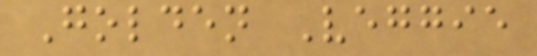Golden Veggie
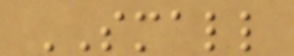SMALL
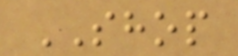SHOP
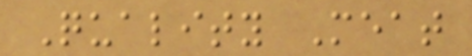Quality Meat
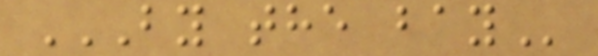BY THE BAY
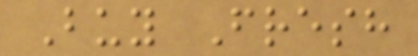Buy Fresh
